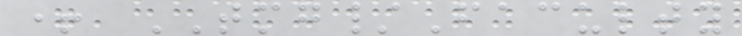+ TMG/Faculty
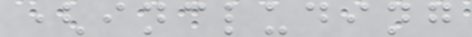(including
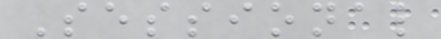Sessional
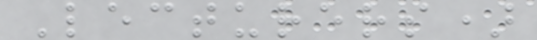Lecturers)
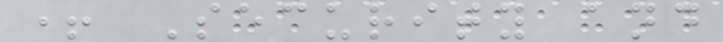+ Security and
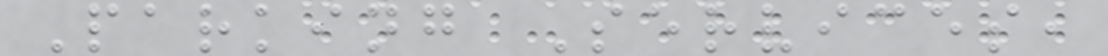Parking Services,
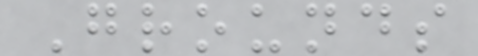Grounds
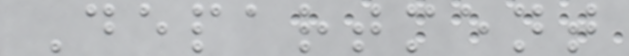Department
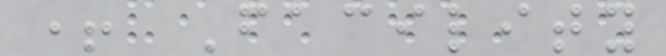+ Facility
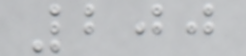200
